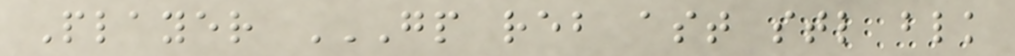Player GP REB AST STL BLK
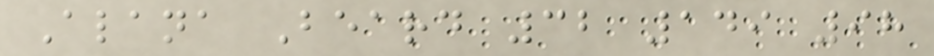Alana Beard 32 149 98
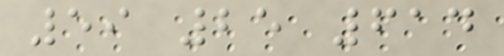59 25 614
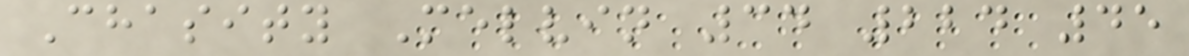Chasity Melvin 34 224 45
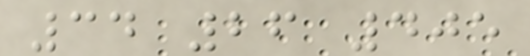34 26 405
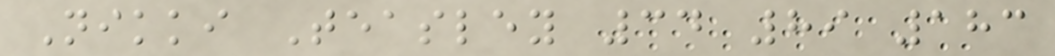Nikki Teasley 34 89 183
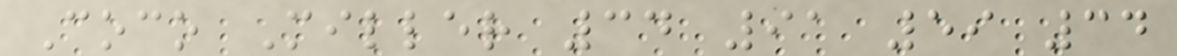Coco Miller 34 91 59 34
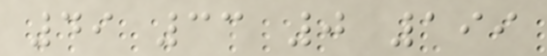49 33 0 199
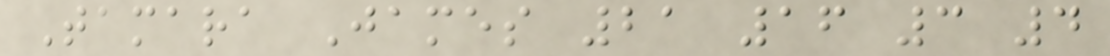Tamara James 21 16 3 4
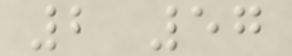2 57
